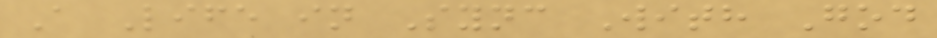A Life in Sync With God
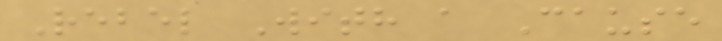Rebel With a Cause
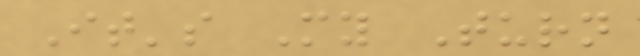It's My Turn
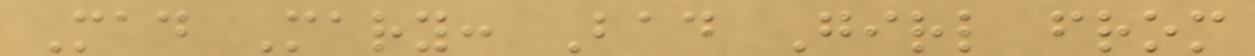Mad Mary: Bad Girl from
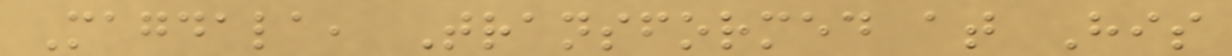Magdala, Transformed at His
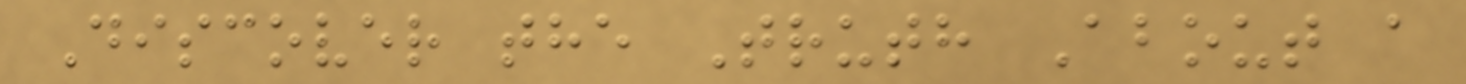Discover the Truth About a
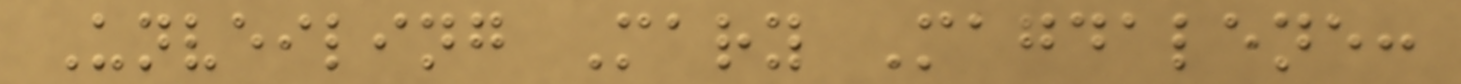Unveiling Mary Magdalene:
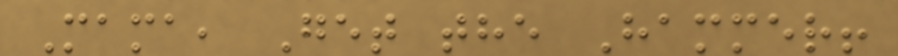Mama, Get the Hammer!
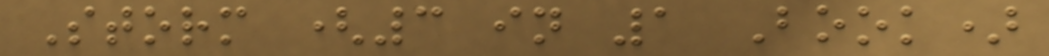Storm (3 in 1 Book)
